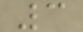3
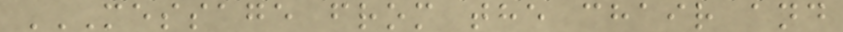MESSAGE FROM THE CHAIR AND
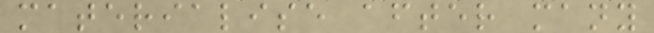materialise after many
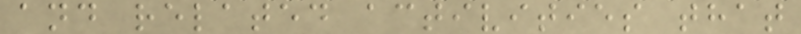and related activities that
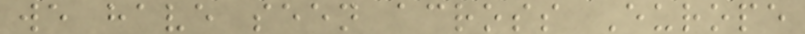we have seen across Europe
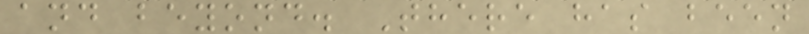and beyond. There has been
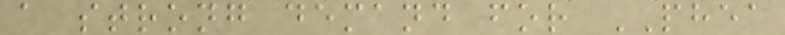a strong demand for PHEA
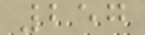257
